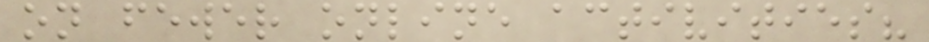on fewer online activities?
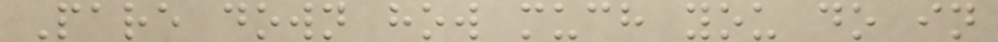Pare down how much you do in
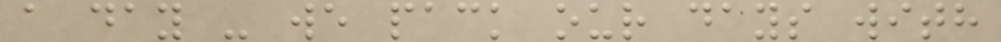a day - we pack our days with
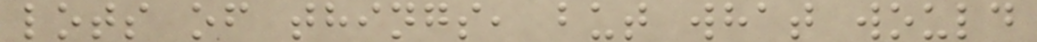lots of things, but what would
